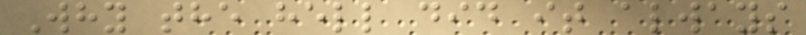Why the hell did it always
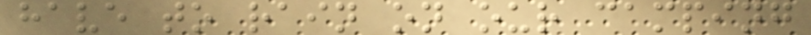have to rain on our camping
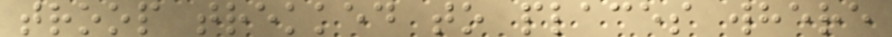troop trekked to places where
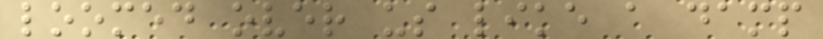loomed over us like a damp
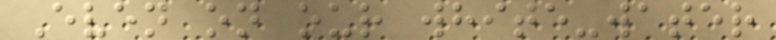Even on our white-water
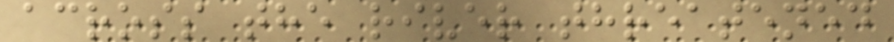across the river threatened
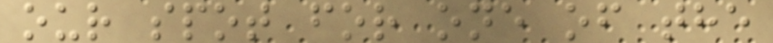our spot for one of the
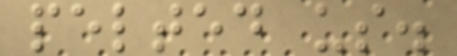pelted us.
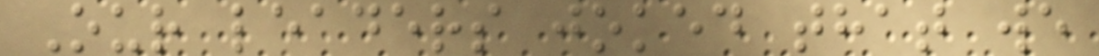Our leaders joked that we
